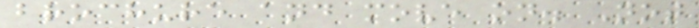brochure and move on. Not
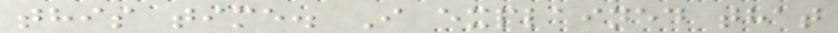this time. I explained that
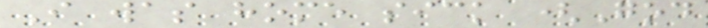I was home sick (God
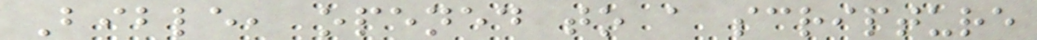Bible, opened to a scripture
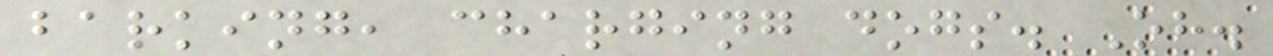barking, charging dogs. Oh.
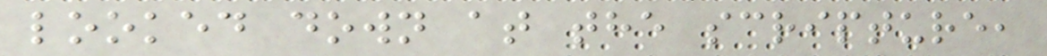looked down at the scripture,
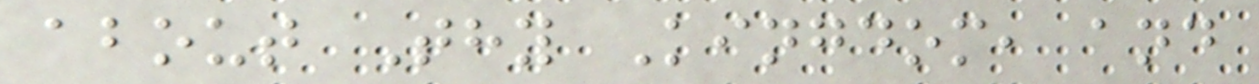about Thy Kingdom, and
